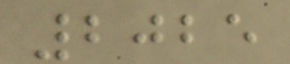2025
